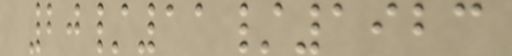20/11/1923
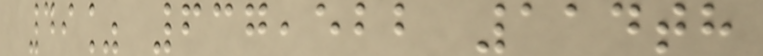49% 637,522 114th
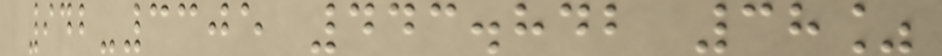942-3305 443.842 38%
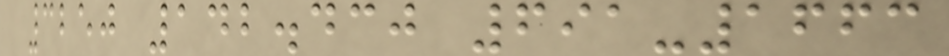3250 142.430 691-1663
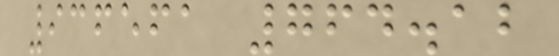936561 764.12
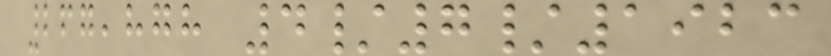267,878 4/7/1923
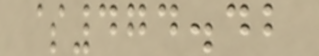$474.42
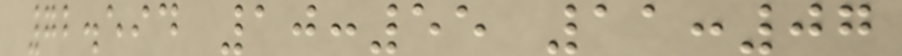72.594 10:55 11:07
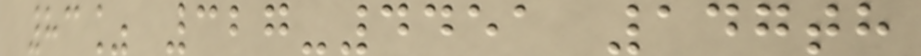83% 327-4451 147th
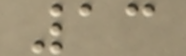13
